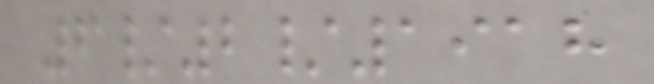6/2/1918
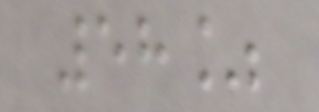58%
